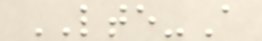LTE-A
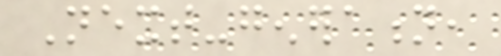Next-generation,
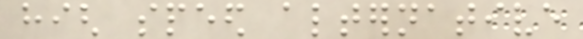high speed alternative
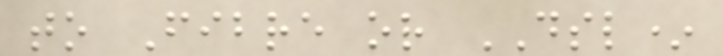to Fibre or DSL*
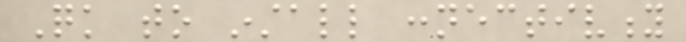Quick to install connectivity
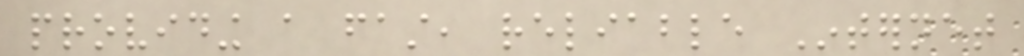providing a fast, reliable Internet
